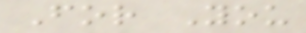For You
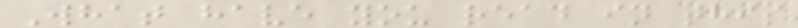What have you read in this
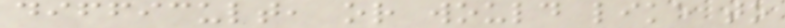difficult, or would like to
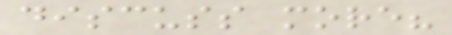discuss more?
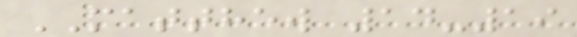MATTHEW 14-19
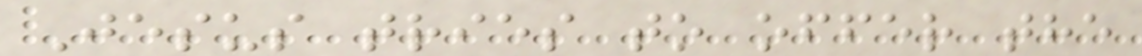Jesus tries to offer the
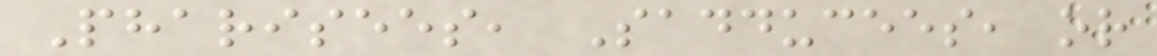Pharisees, Sadducees, or
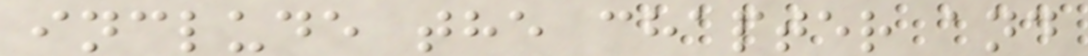include the chapter and
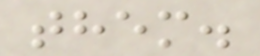them.
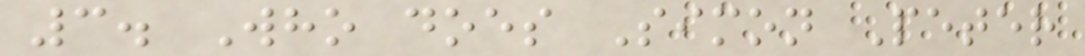3. Who does Simon Peter
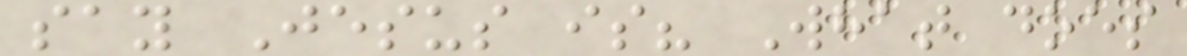say Jesus is? What does
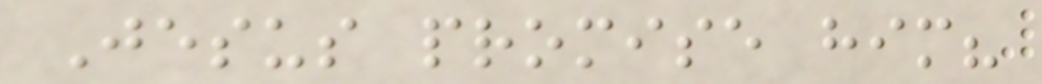Jesus promise him?
